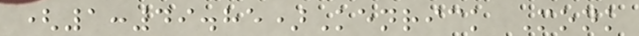(1:49.85)Kenrick Monk
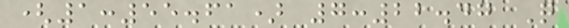(1:55.61) 7:22.47 Q
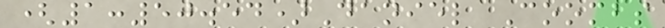(1:50.54)Daniel Coombs
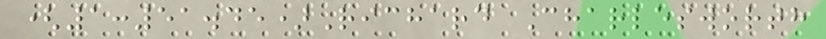(1:51.45)Richard Charlesworth
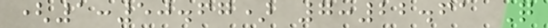(1:50.67) 7:22.61 Q
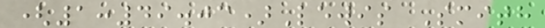(1:49.03)Lewis Smith
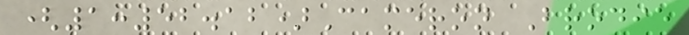(1:52.12)Cameron Brodie
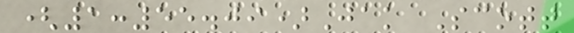(1:55.09)Jak Scott
